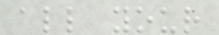all your
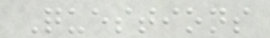Questions
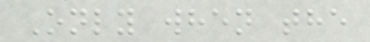Only when the
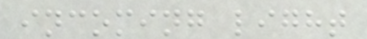incoming light
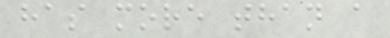has more than a
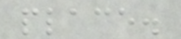place.
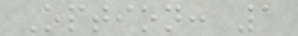Option: 1
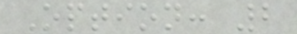Option: 2
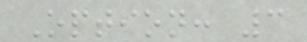Option: 3
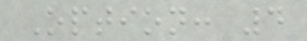Option: 4
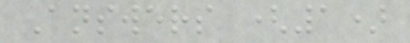Answers (1)
